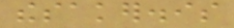thesaker.is
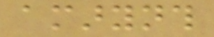amarynth
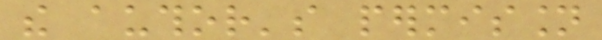the author's permission
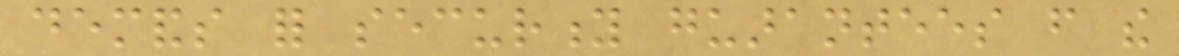demands for security guarantees from the
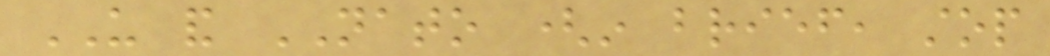US and NATO (in brief, stop
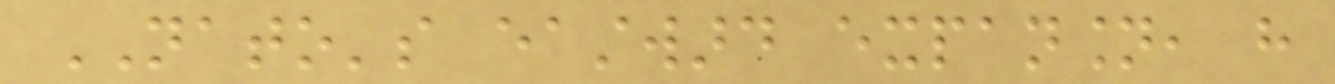NATO's eastward expansion, have
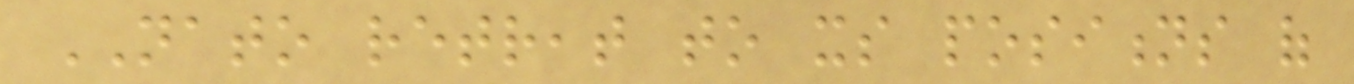NATO retreat to its positions of
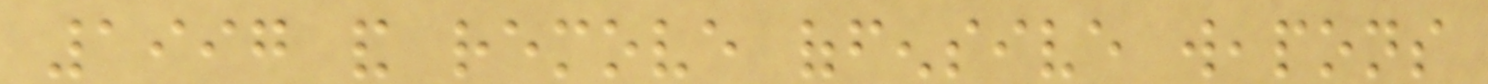1997 and remove offensive weapons
